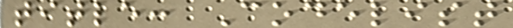title: Codelist
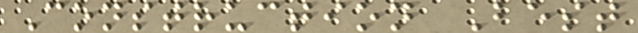Construction Best
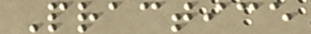Practice
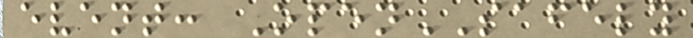event: OpenSAFELY
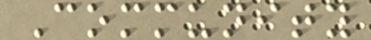Community
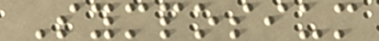Symposium
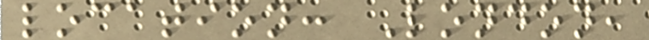location: London,
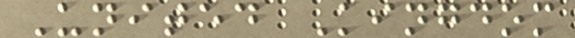United Kingdom
